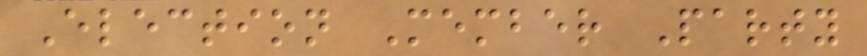Election Member Party
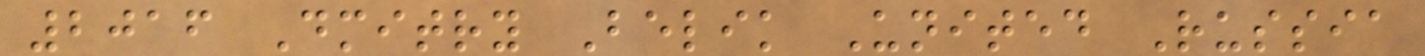2016 Dmitry Belik United Russia
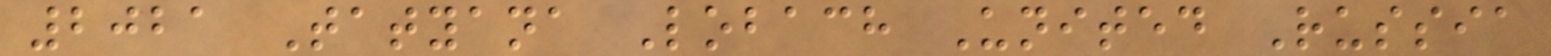2021 Tatyana Lobach United Russia
